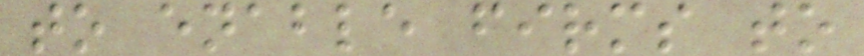to enable firms to
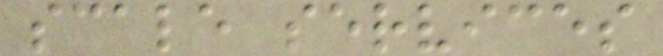scale services
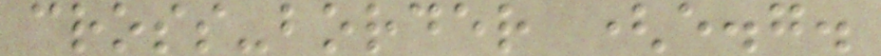cross-border (e.g.
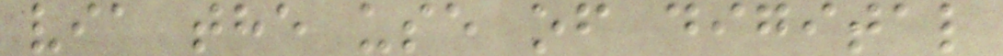via the use of digital
